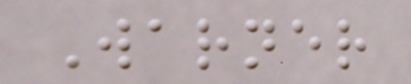Warner
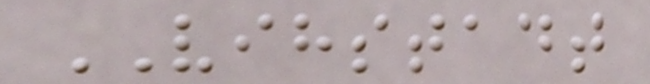VIHSTADT
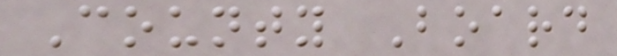County Board
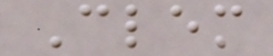Clem
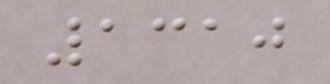1310
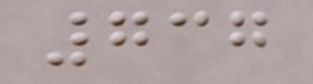737
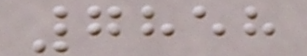7858
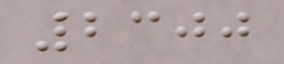2300
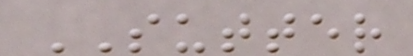SUTTER
